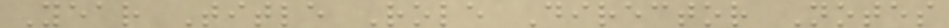Year Title Role Director Notes
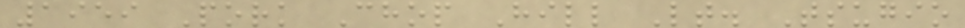1959 Pork Chop Hill Lt. Tsugio
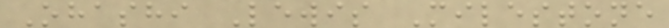Ohashi Lewis Milestone
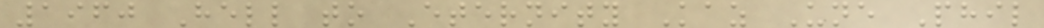1960 Hell to Eternity Kaz Une Phil
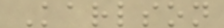Karlson
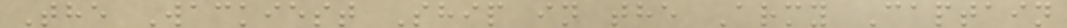The Wackiest Ship in the Army Captain
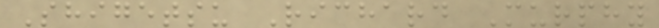Shigetsu Richard Murphy
